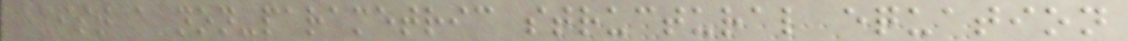exist a non-parametric structural equation
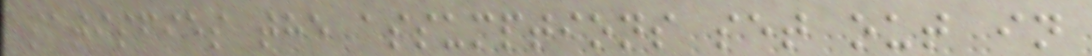satisfies the assumptions set out in
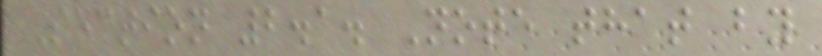Section 2.1. Note that by
